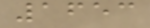1653
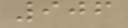906
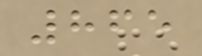865
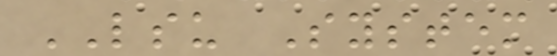LSU System
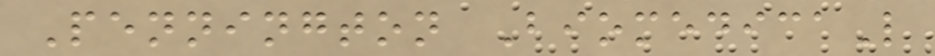Pennington BiomedicaL
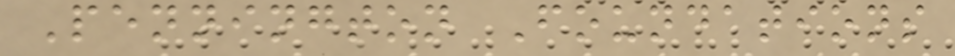Pennington Foundations
